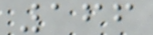166
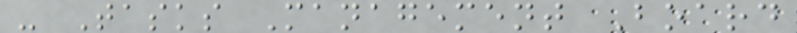- Tasks Management Board
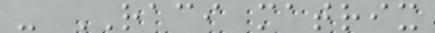- RACI matrix
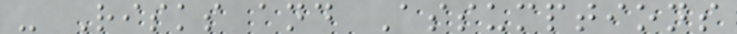- Risks and Assumptions
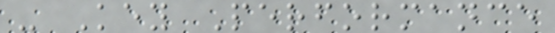- Key Performance
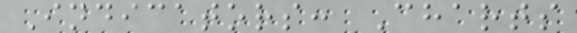Indicators: Charts
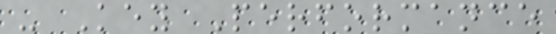- Key Performance
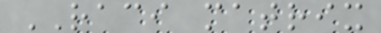RACI matrix
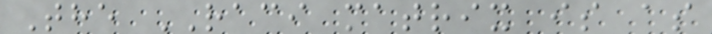The RACI matrix is as
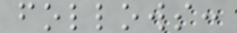follows:
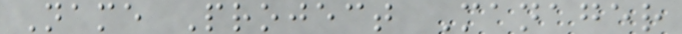Name Project Manager
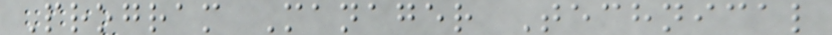Program Manager Technical
